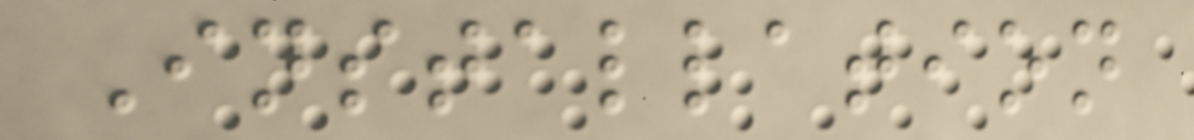Installation
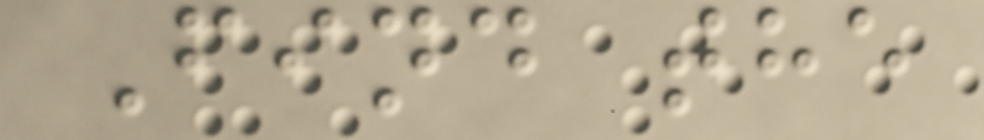Find the
